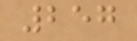257
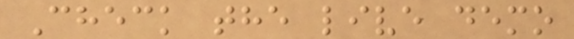Check the live demo
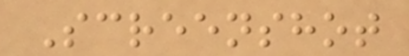Screenshot
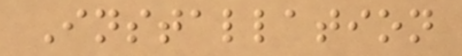Installation
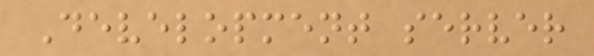Development server
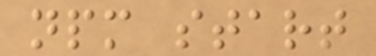npm start
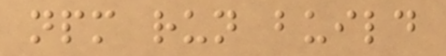npm run build
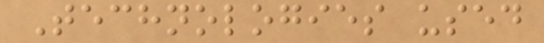Technologies used
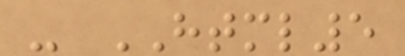- HTML5
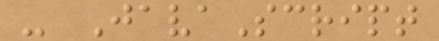- JavaScript
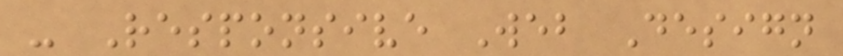- Responsive Web Design
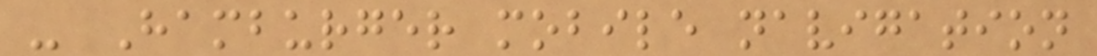- Hamburger mobile navigation
